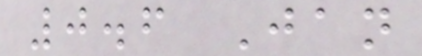0.6 Jan
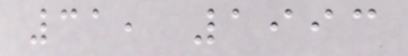31, 1993
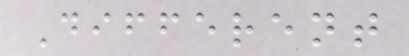Different
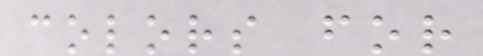colors for
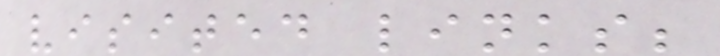visited links;
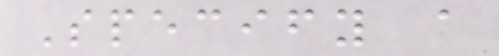Specify a
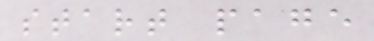start page
